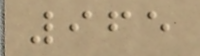965
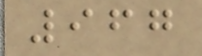967
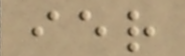ier
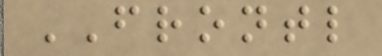FRONTL
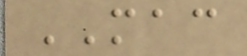MAC
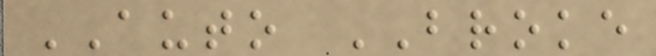AUTO BROKE
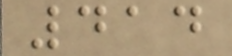414
